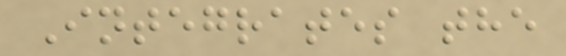Integrates the
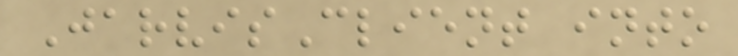JarvisClient into
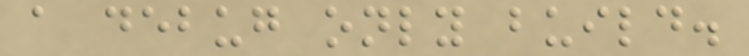a debug only build.
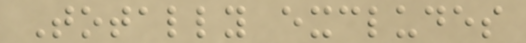Totally excludes
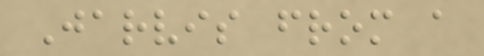Jarvis from a
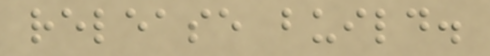release build.
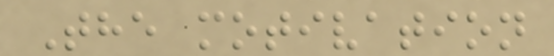The motivation
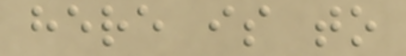here is to
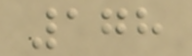178
